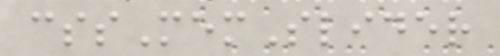cssMemSlider
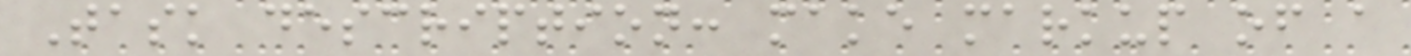Task description: make markup of a
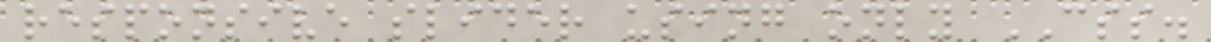responsive slider using only CSS.
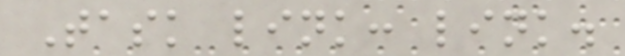Task link: link.
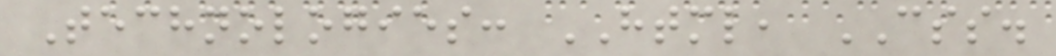Technologies: HTML, CSS.
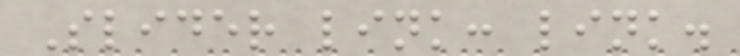Slider link: link.
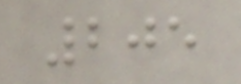205
